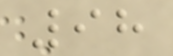98
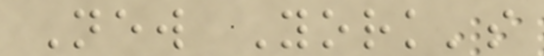New York's
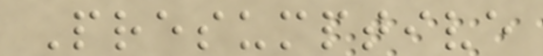Presumptive
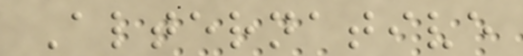Alternative
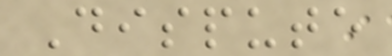Dispute
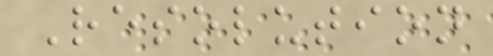Resolution
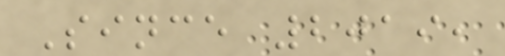Since 2019,
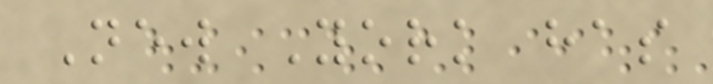New York has
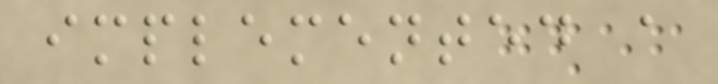implemented a
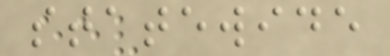statewide
